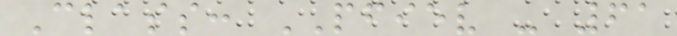Class: PFIEV - 61
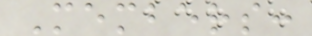Members:
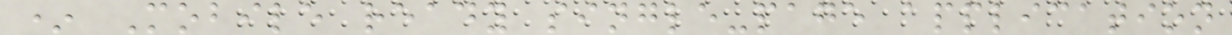* Mobile ready single-page application
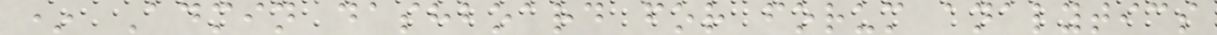* Admin dashboard for forum analytics
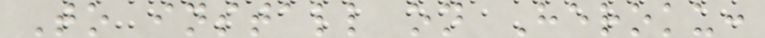To install on Heroku:
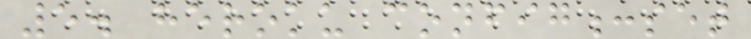5. heroku config:set
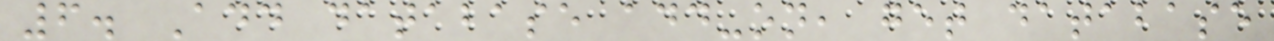6. Add database add-on, get database
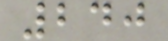240
